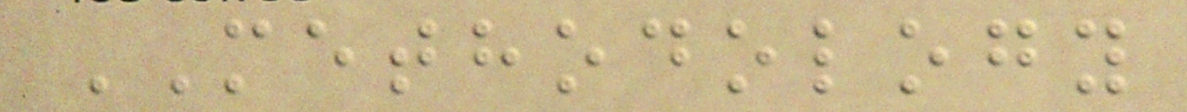METHODOLOGY
